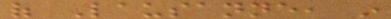of Lausanne, in
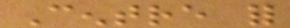Centre for
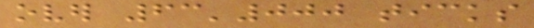over 63'000 ticks
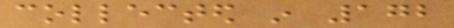collected in 172
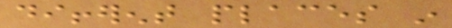different places in
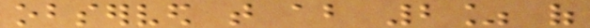observed that about 2% of
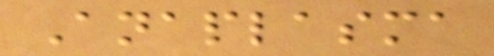Anaplasma
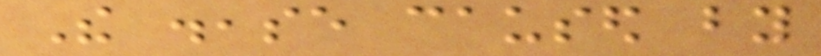The disease caused by
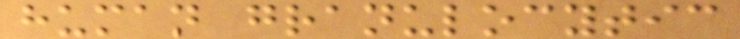human granulocytic
